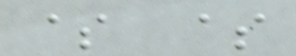$ $
